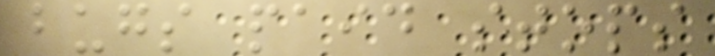bugs paid stops
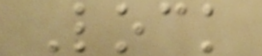Lock
